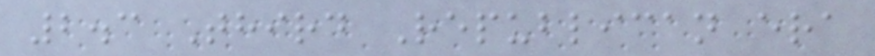2.3 Third Republican era
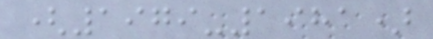(1979-1981)
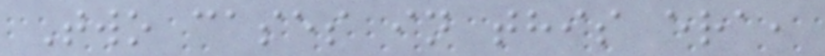Two cases in this era,
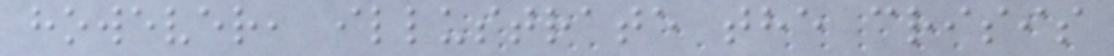however, illustrate the crisis
